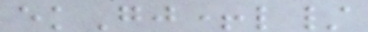ekGj+l/
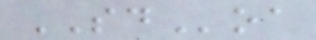SDoa
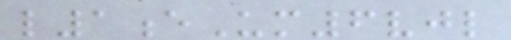l1eUm6vjl
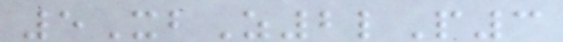5XbZ2lP3
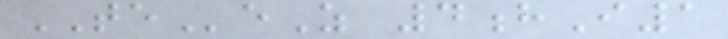TEeZ 4hI1
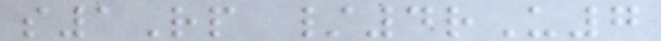s1Rp /4rU7
